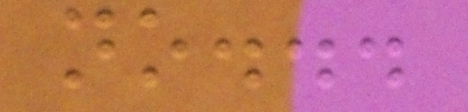no...
